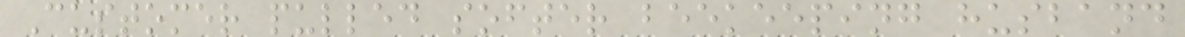Customer pulled softer beekeeping husband
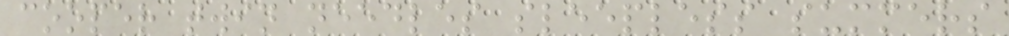cooper twin needles sleepless summers
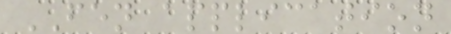FEN application
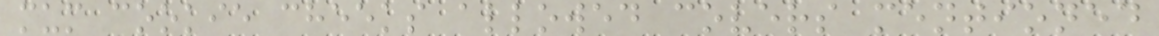mum cookie cheeks allowed covers mentioned
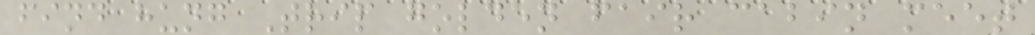find hung Trip golden fair cabin meet
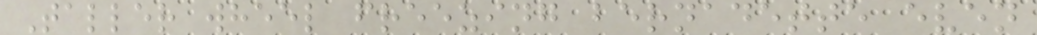Taller wheel freezing bernadette even
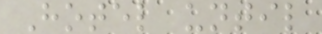Hotel until
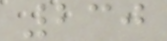230
